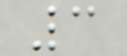3
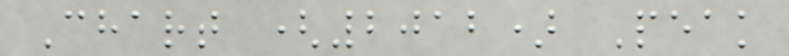Chart (2012) Peak
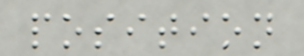position
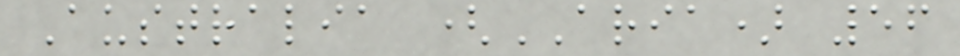Australia (ARIA) 56
